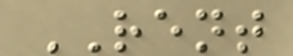RENT
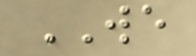WE
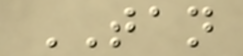TAN
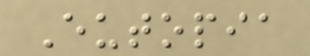Eutopia
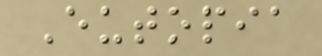Eutopia
